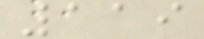119
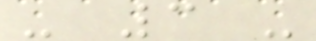- 3 -
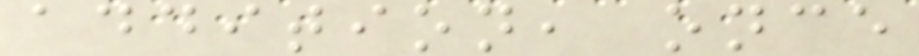addition, once
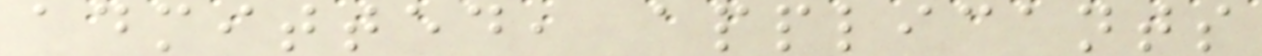admitted, applicants
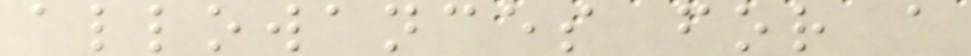allowances for a
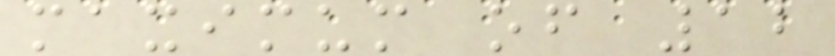maximum of 12
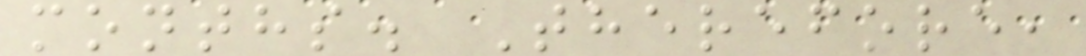months. Therefore,
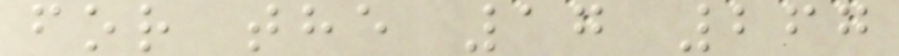for the 17 267
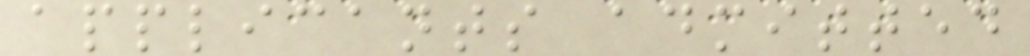applicants admitted
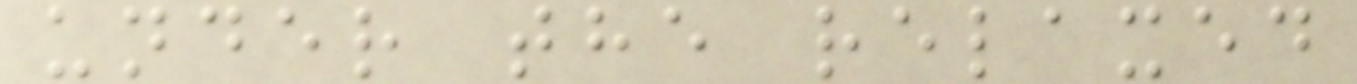under the relaxed
